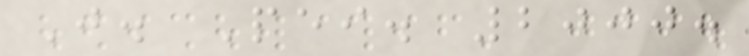J. Pei. 2000.
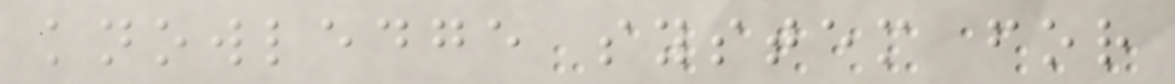knowledge system for
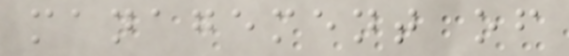management of
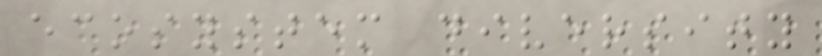ecosystem diversity
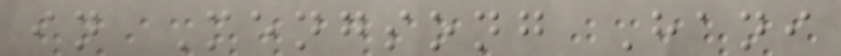in Mengsong Hani
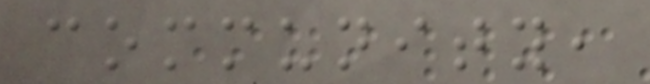community,
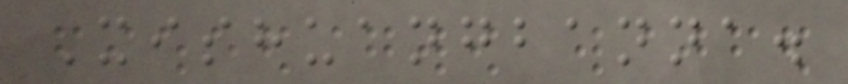Xishuangbanna.
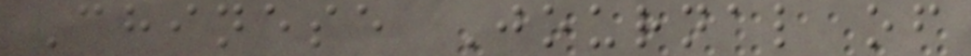Chinese Journal of
